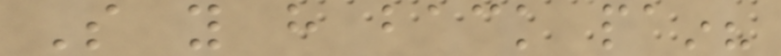So you have back pain?
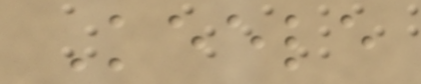Keele
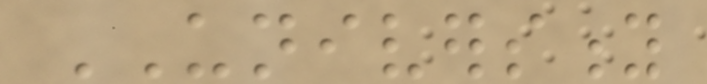UNIVERSITY
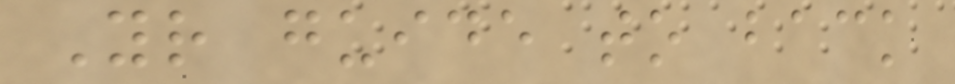Your guide to back
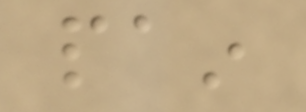pain
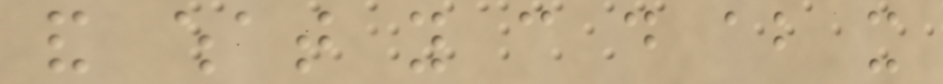and what you can do about it
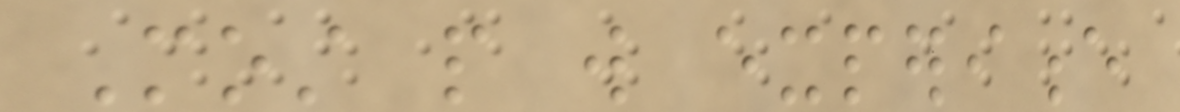Most people will experience
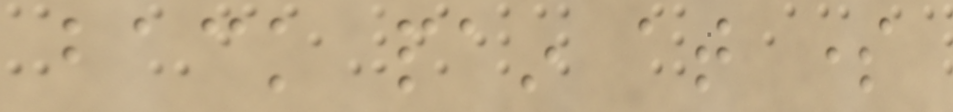back pain at some
